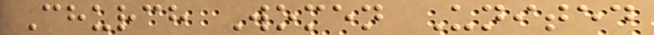Church Women United
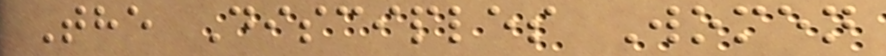The Disciples Women
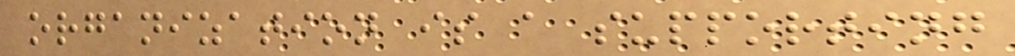organization is a supporting
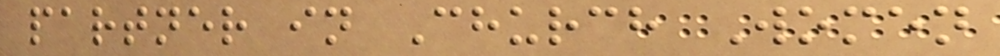partner in Church Women
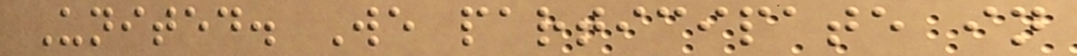United. We participate in
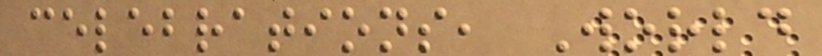celebrations, World
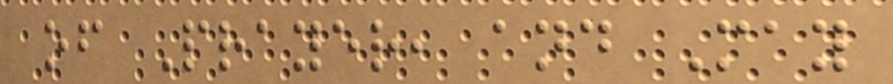of Prayer, and May
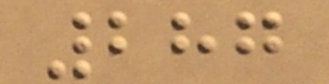287
